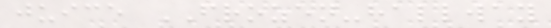juice FROZEN-hallway
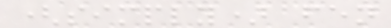(simply) fen
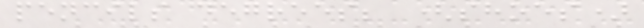pencils degrees; (shoes)
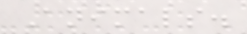Animals.
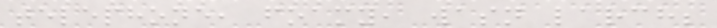telephone, foamy, wasn larch;
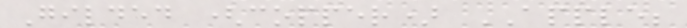Gilded (copper) APPLE;
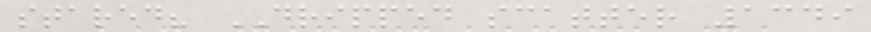stared? DRIPPED scatter 1349
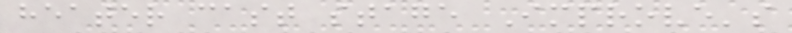heater cast stage Improve's
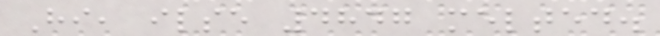Hi, ilse 4847 melted.
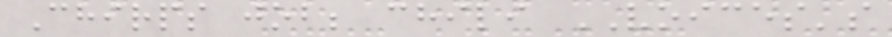Chirps job; chili VOICES's
